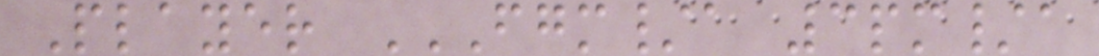Player FGM/A 3PM/A
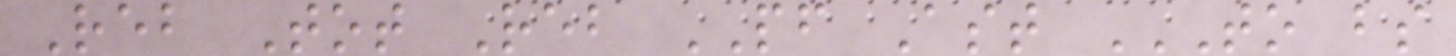Reb Tot Reb PF Ast TO BS
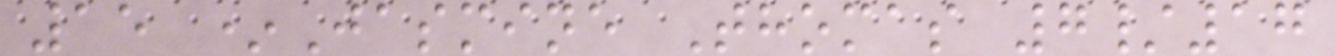15 *Jasmine Thomas 7/17
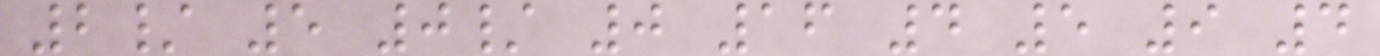2/ 5 0/ 0 16 4 5 9 4
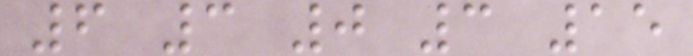6 3 0 3 15
